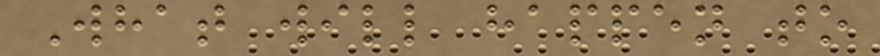What will happen to
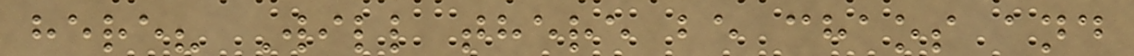here? Will there be chaos and
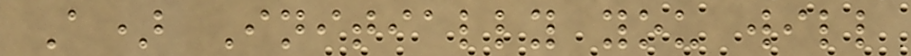A) Initially you will
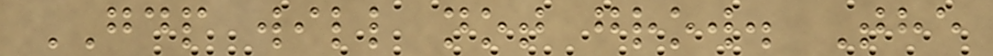GDP will not grow. The
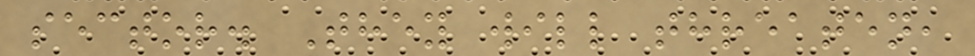sector. They will threaten,
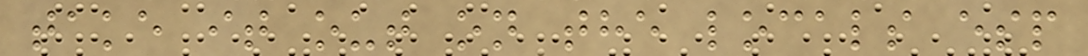take it out on the locals esp
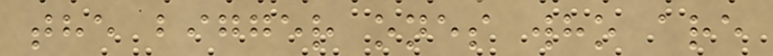the bigger ones who are
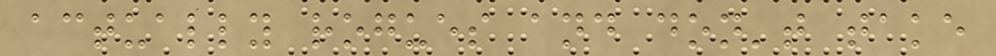actually rogues and don't take
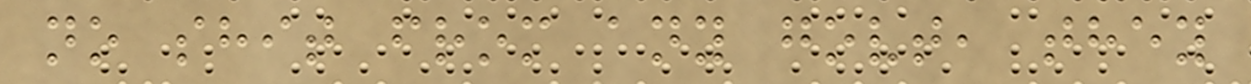no shit from any govt, they
